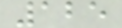125
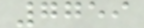7759
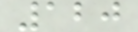120
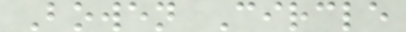Bowen Circle
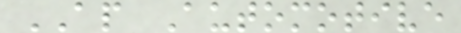AP Automotive
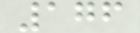176
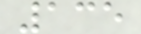135
